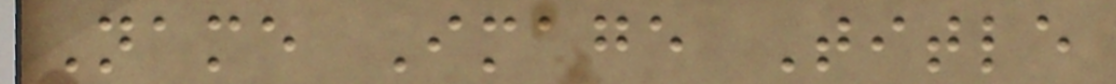Name Image Title
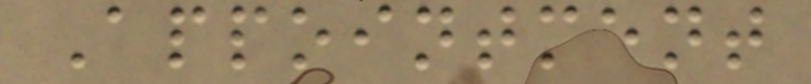Appointment
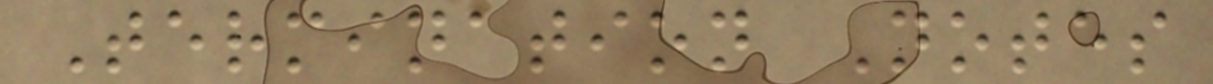Termination Notes
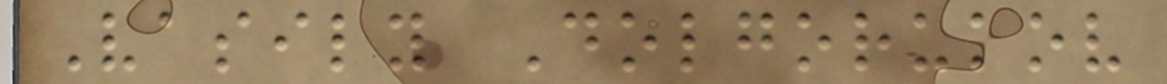Vasily Dolgorukov
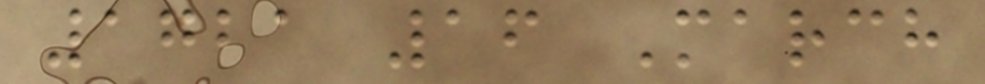1721 16 March
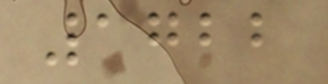1722
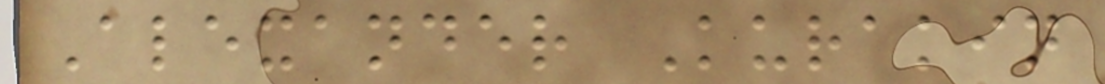Alexander Kurakin
